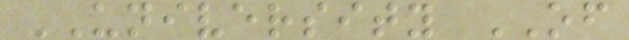UNIVERSITY OF
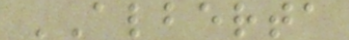ALBERTA
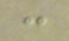:
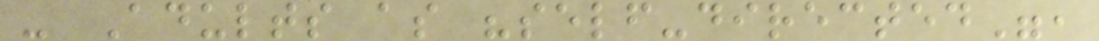- Adults as "self-directed",
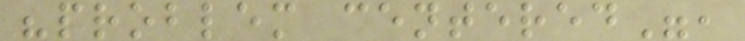"problem centered",
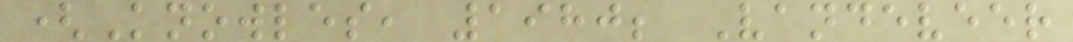(Knowles, 1980; Vandeveer
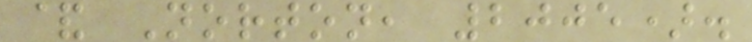& Norton, 2005).
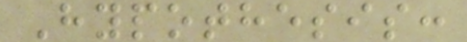Hypothesis:
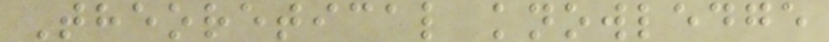Theoretical knowledge
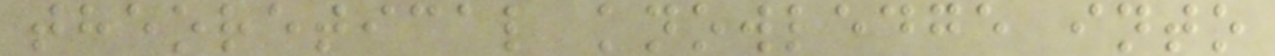theoretical knowledge into
